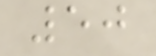50
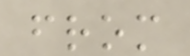from
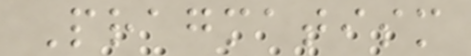Pragmatism
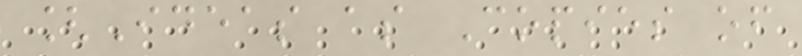[Ideas as Copies of
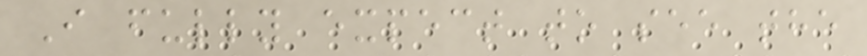I fully expect to see the
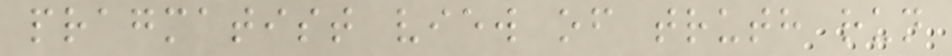pragmatist view of truth run
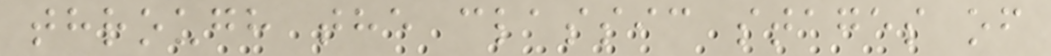through the classic stages of
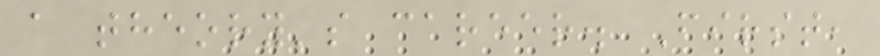a theory's career. First,
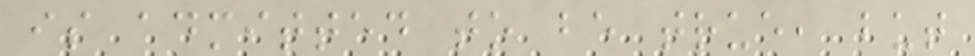is admitted to be true, but
